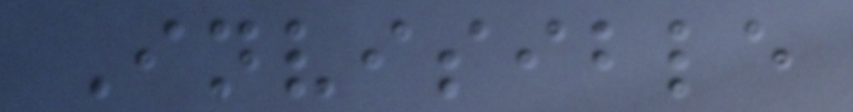Invisible
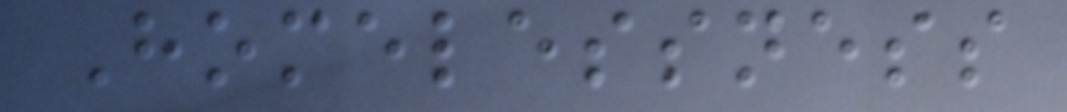Homelessness
